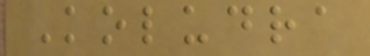Koludra
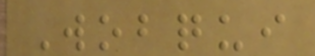Wobqui
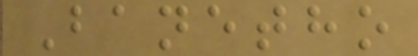Banetho
